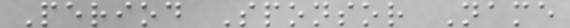Period Sponsor Name
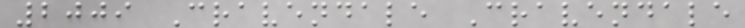2009 Cravendale Cravendale
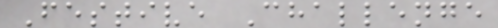Festive Challenge
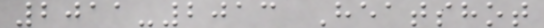2011-2013 Heatshot
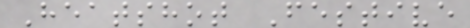Heatshot Festive
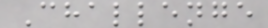Challenge
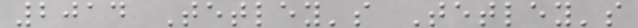2014 Tetley's Tetley's
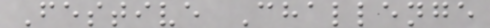Festive Challenge
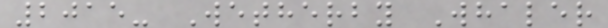2015- Wetherby Whaler
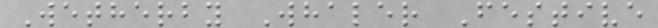Wetherby Whaler Festive
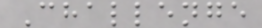Challenge
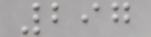297
